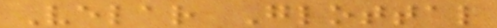Velar Glottal
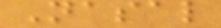Nasal
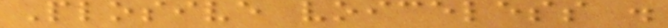Plosive voiceless .
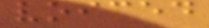voiced
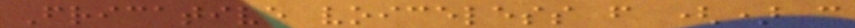Fricative voiceless f () c
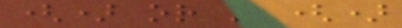() or ' ()
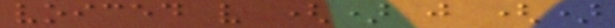voiced v () j ()
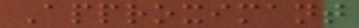Approximant
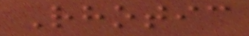Rhotic
